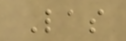Las
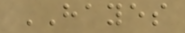HAYES
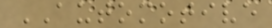AUTOMOTIVE
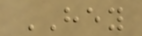HEY
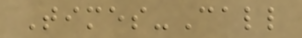Times-Call
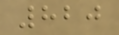820
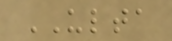ULTA
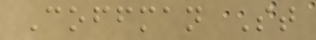Coffman St
